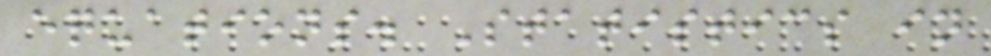equations. Statistics in
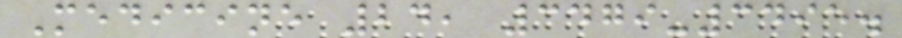Medicine 24, 3479-3495.
